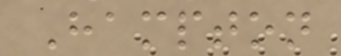Hampton
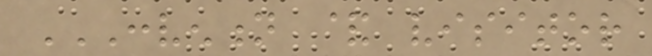CONVENTION & VISITOR
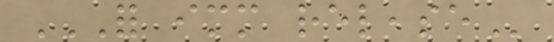FOR IMMEDIATE RELEASE
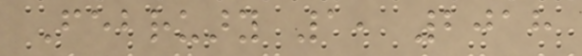February 1, 2018
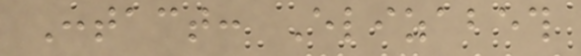Contact: Elizabeth
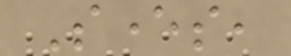Severs,
